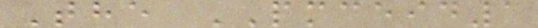The PMCEID1
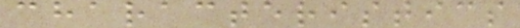characteristics
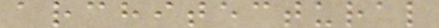architectural
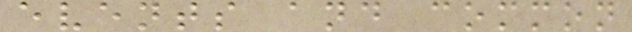events and common
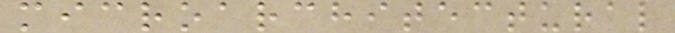microarchitectural
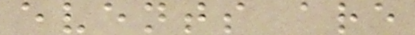events are
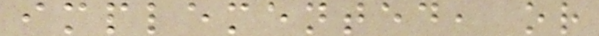implemented, or
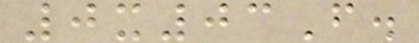0x03F.
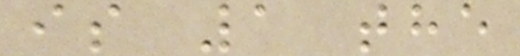is 1 the
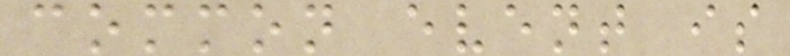common event is
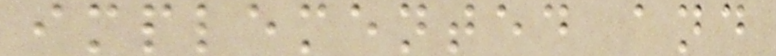implemented and
